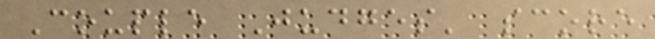Couple Judges' score
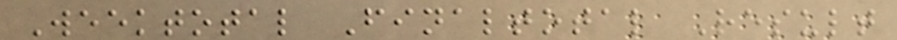Weektotal Finaltotal Result
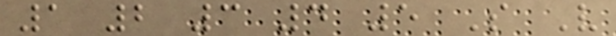1 2 3 4 5 S V
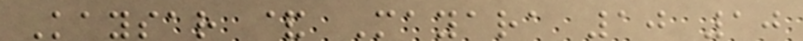Kaysar & Mayara 10 10
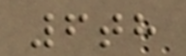6th
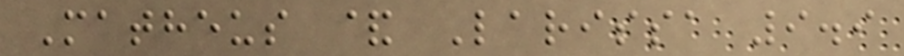Matheus & Larissa 9.9
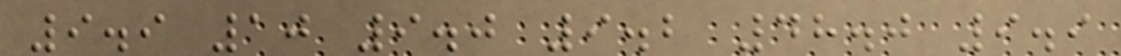9.9 10 9.0 9.2 48.0 9.9
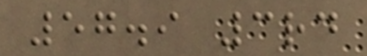57.9 3rd
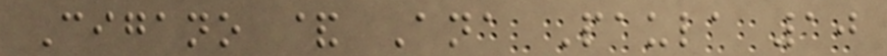Cigano & Ana Paula 10
